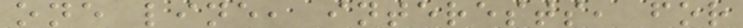one line, interests, for
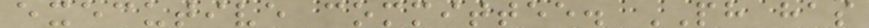executive committee. PH has
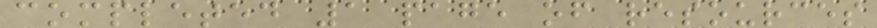completed 1 page of resources
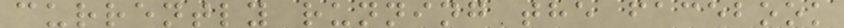currently running the facebook
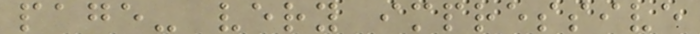page- very impressive
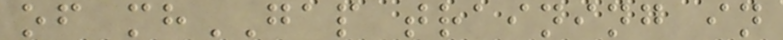of mhGAP training in
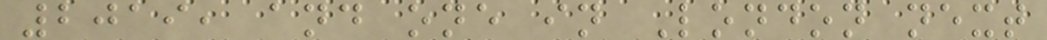2019, and one in London next
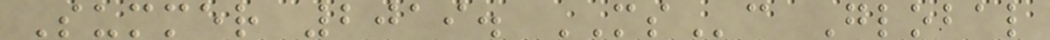Summer 2019. MSc Global
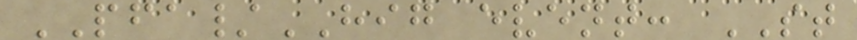PFA/HIG event: ST
